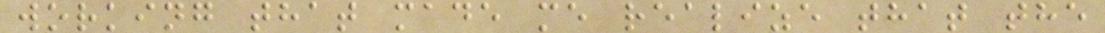working that made me realize that the
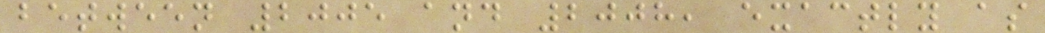between 2005 and 2008, exactly as
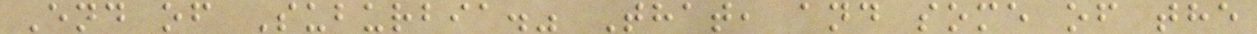End of Suburbia." That, and some of the
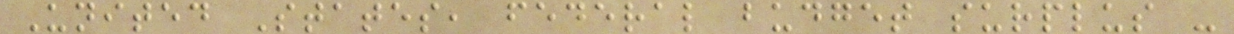United States, federal budget surplus -
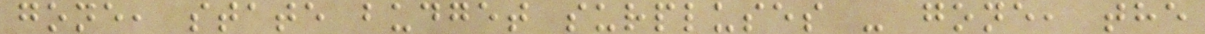gone, state budget surpluses - gone, the
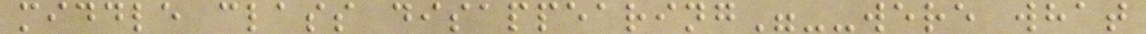middle class disappearing"--were what
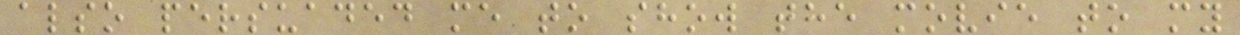also persuaded me to show the movie to my
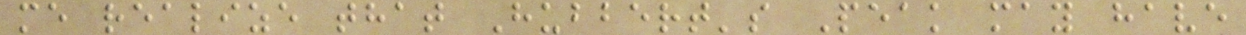me realize that Hubbert's Peak may have
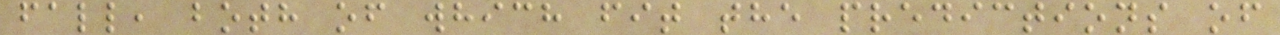fall, both of which fit the predictions of
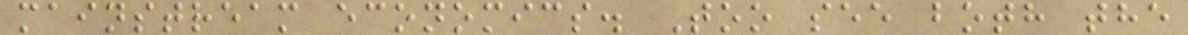mainstream economics. Too see both the
